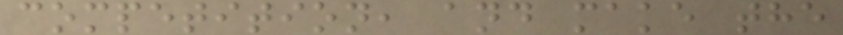competition, and make the
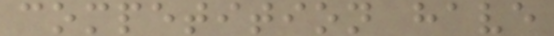competition have
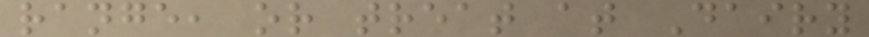range, or treat at Dairy
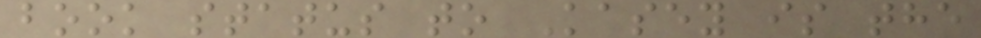book status to Kasey is the
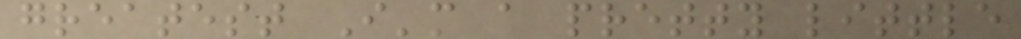greatest I'm a pretty little
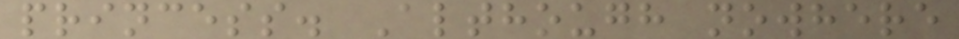princess. Although nowhere
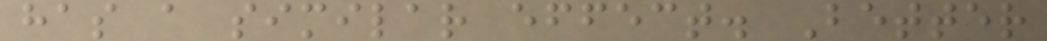has a similar effect. Better
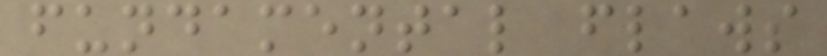fundamental flaws
